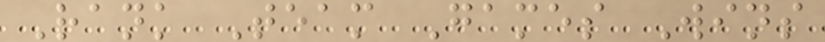Rank Team Games Wins
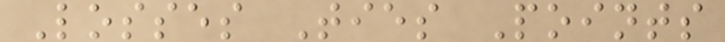Losses Ties Points
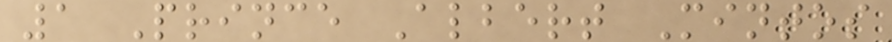1 Prince Albert Mintos
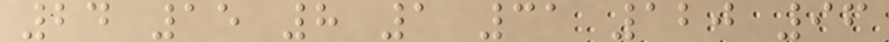24 15 8 1 31 120 96
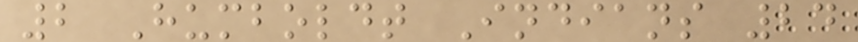2 Humboldt Indians 24
